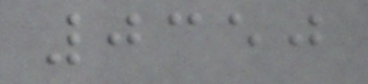0350
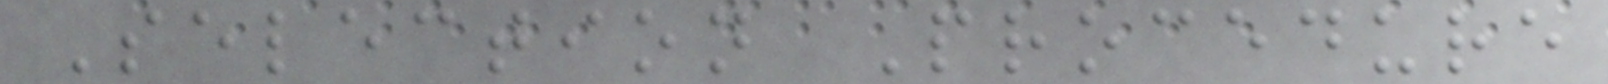Selection Procedure
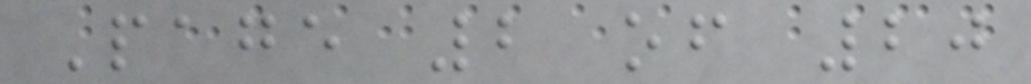Page 2 of 20
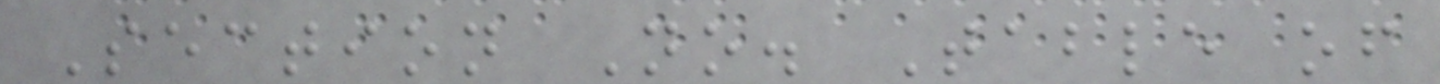Section No. Table of
